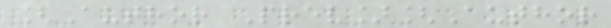[Author Prev][Author
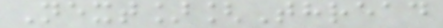Next][Thread
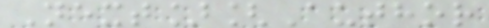Next][Author
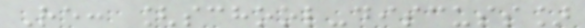Re: [school-discuss]
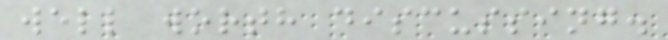well worth discussing.
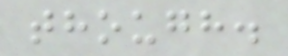though.
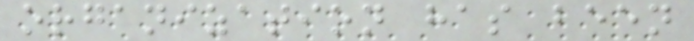organization has been
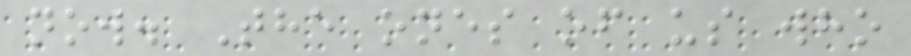now. The ones of us who
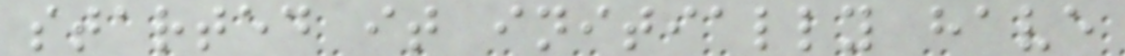started it initially have
